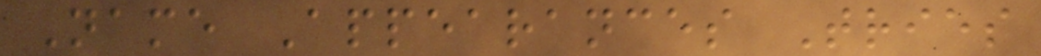Name Appearances Tries
